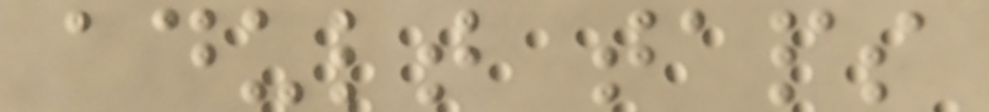adult taps
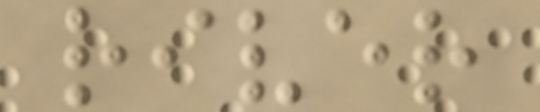river
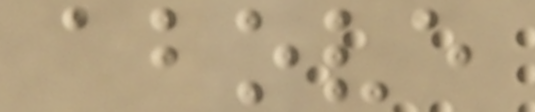above
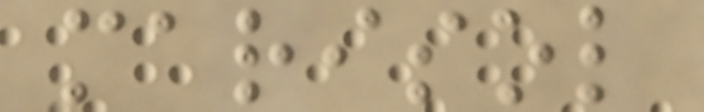marisol
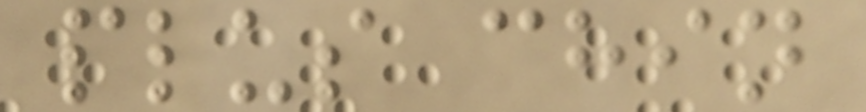plus chin
